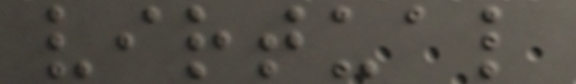virtual
